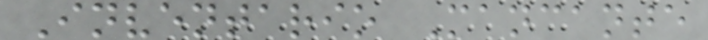Inventario Mancante
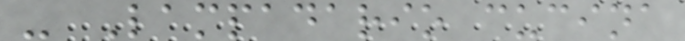- Lampadario cucina
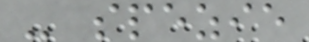- spezie
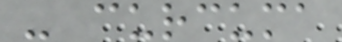- curcuma
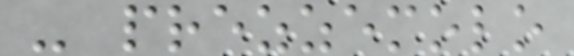- prezzemolo
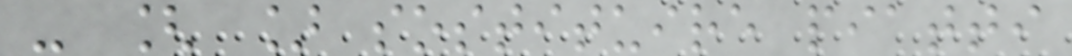- [ ] sostituire piatti
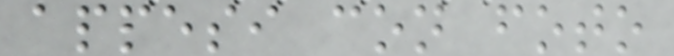appesi con foto
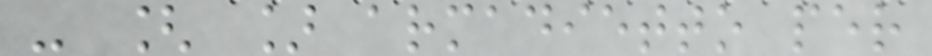- [ ] armadietto per
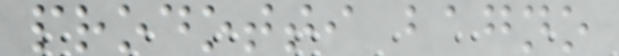prodotti bagno
